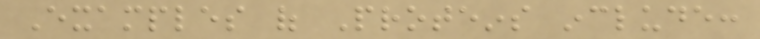Examples of Proteins include:
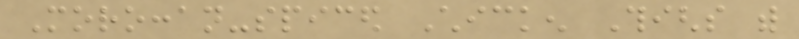Moroccan-spiced Chicken Thighs with
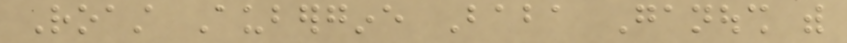Roast Aubergine Baba Ganoush with
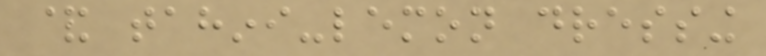& tahini-lemon dressing
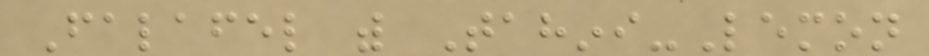Falafel with Tahini-Lemon
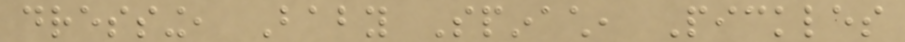dressing, Baby Spinach, Pickles
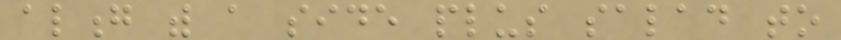along with a side plus salad to
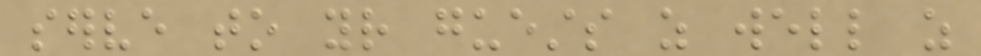serve to your guests as well as
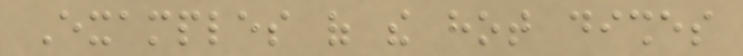Examples of the hot dishes
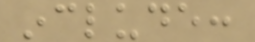include:
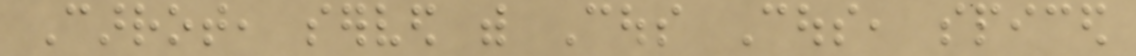Carrot, served with Cous Cous, spiced
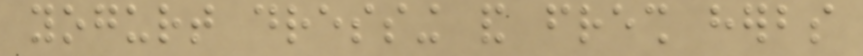yogurt dressing and fresh herbs
